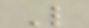L
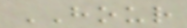HOUR
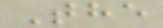The
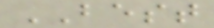BEST
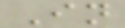In
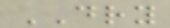DRY
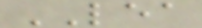LEA
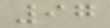97
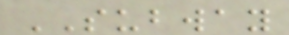SUBWAY
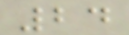24
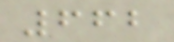662
